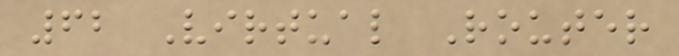62 Virtual Router
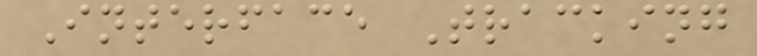Interface Tracking
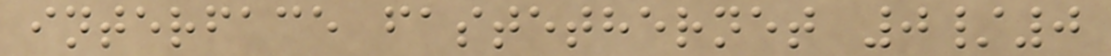interface fastethernet 0/0
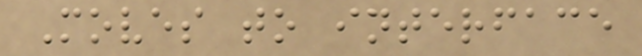Moves to interface
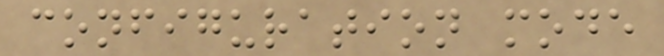configuration mode
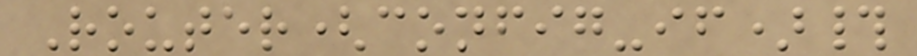Router(config-if)#
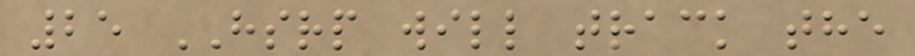25 HSRP will track the
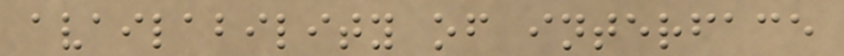availability of interface
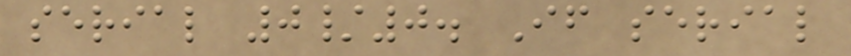serial 0/0. If serial
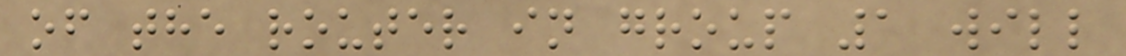of the router in group 1 will
